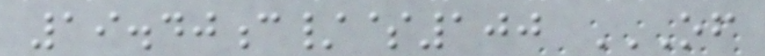19.40c/$100 OF
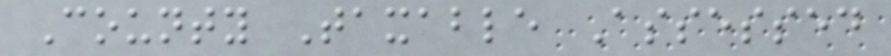County Taxable Assessed
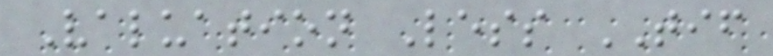Valuation Less TIF
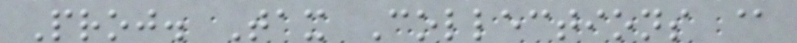Proj. Tax Collections @
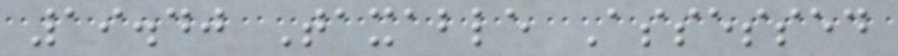19.40 Taxable Assessed
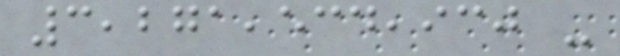3,271,534,930 -
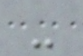-
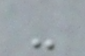-
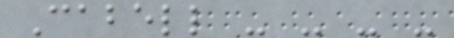Cabell - - - -
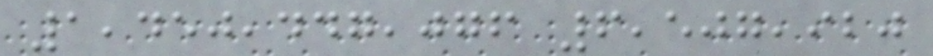1,450,447,076 6,507,920
